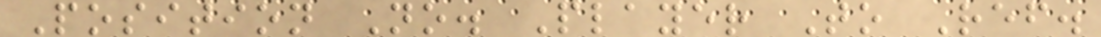Position No. Player To Ref.
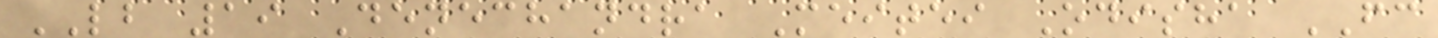LB 19 Denechandra Meitei Odisha FC
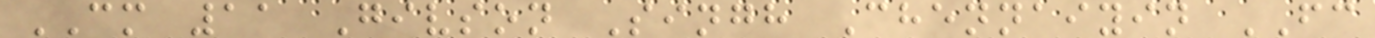CM 11 Givson Singh Chennaiyin FC
